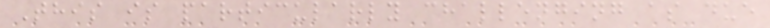This is particularly challenging as due
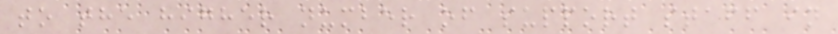to the higher number of support staff in
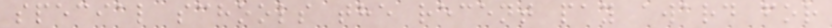special schools the recent pay award for
